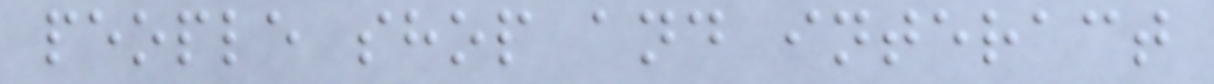people shop and interact
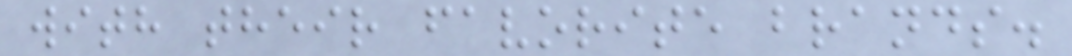with their favorite brands.
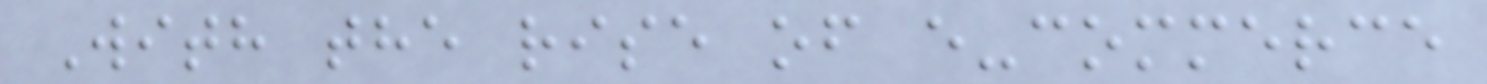With the rise of e-commerce
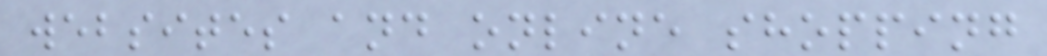websites and online shopping
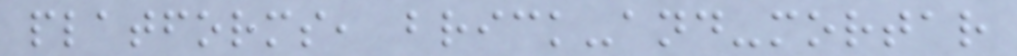platforms, brick-and-mortar
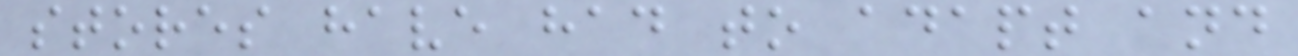stores have had to adapt and
